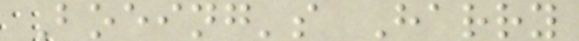Boeing's Harry
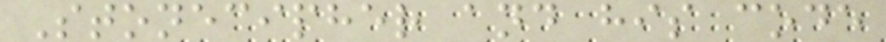Stonecipher and his code
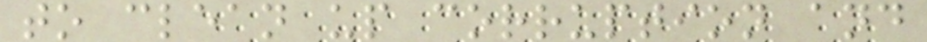to clean up corruption and
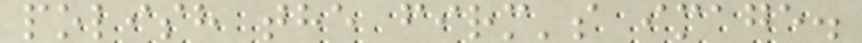polish the firm's image.
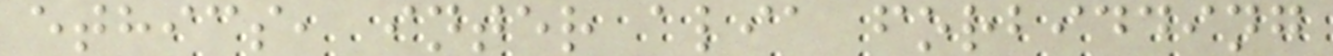ethics, inter alia forbidding
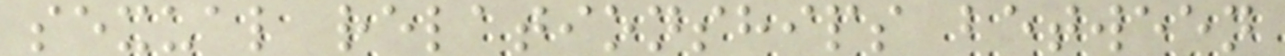sexual relationships between
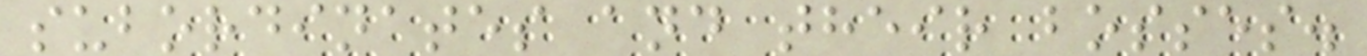subordinates and their bosses.
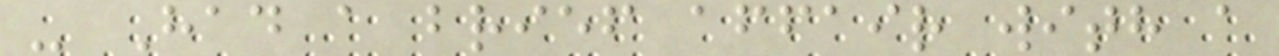- Had a brief affair with a
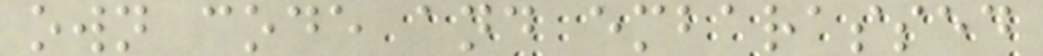own code and embarassed
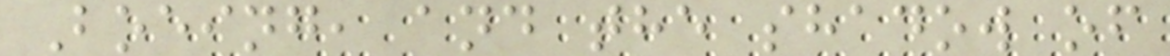Boeing, and the shadow of
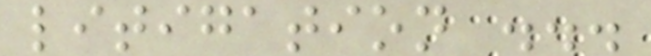litigation ...
